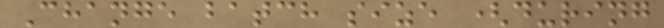Change batch size (during
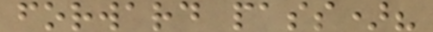forward pass)?
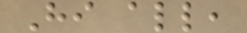Hi all,
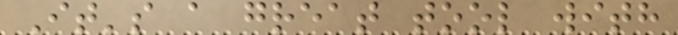It's a great tool with
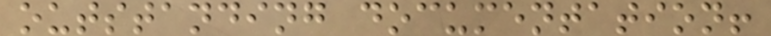outstanding documentation!
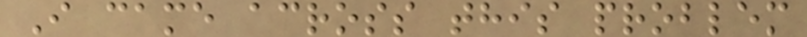I came across this problem
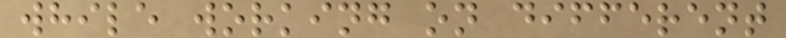while working on different
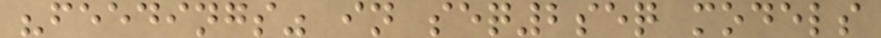"feedings" in seq2seq models
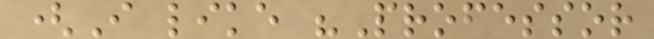(I like "Professor
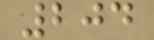204
